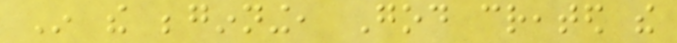In the beginning, God created the
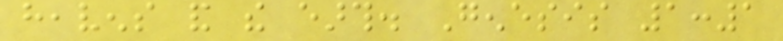heavens and the earth. Genesis 1:1
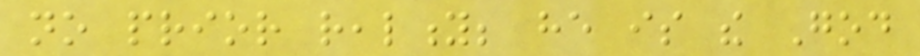no prior reality; he is the God
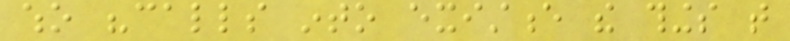who "calls into existence the things that
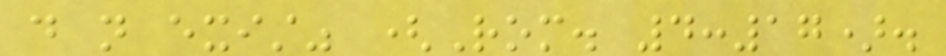do not exist" (Rom. 4:17).
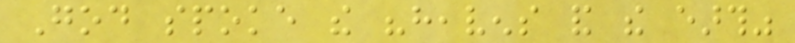God spoke the "heavens and the earth"
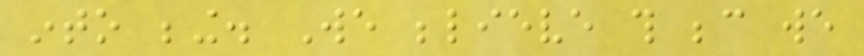into being. We believe this because we
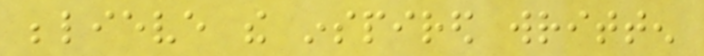believe the inspired written
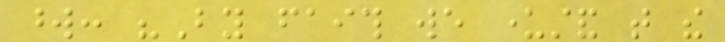word: "By faith we understand that the
